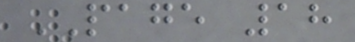PAGE 18
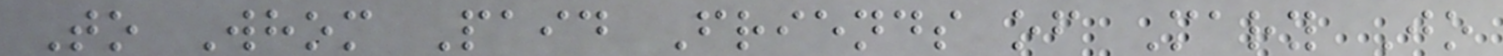To Whom Paid Friends of Mary Jo
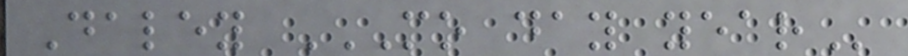Daley MO DAY YEAR
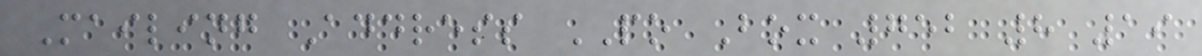Mailing Address PO Box 752 8 19
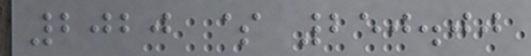2020 $ 250.00
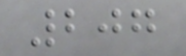207
